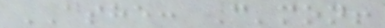ASHE: C'mon!
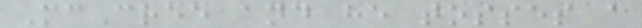McCree and he tosses a
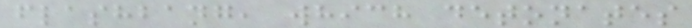flashbang, which detonates
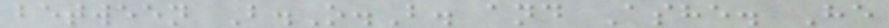between B.O.B. and Ashe. He
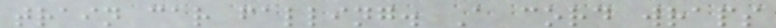train car falling. A cord wraps
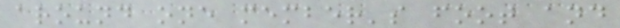around one member's foot and
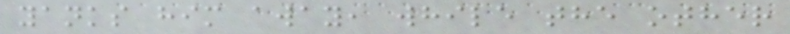yanks him away, while the other
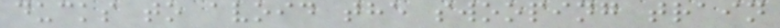ducks to avoid the swooping train
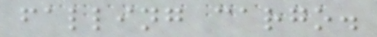falling cargo.
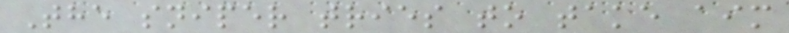The sniper tries to take aim
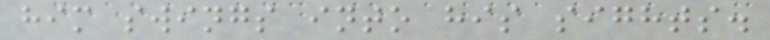him swings into his sights.
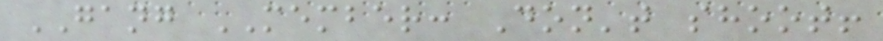GANG MEMBER: Don't shoot!
